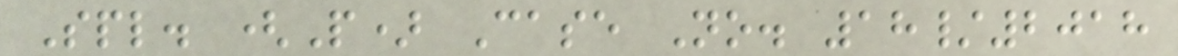Spl. (P) Case No. 18/2018
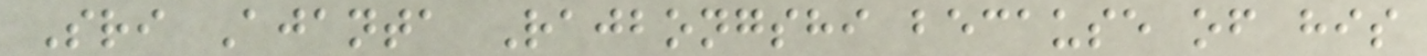Sri Ajanta Rajbongshi because of his
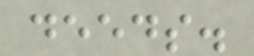deeds.
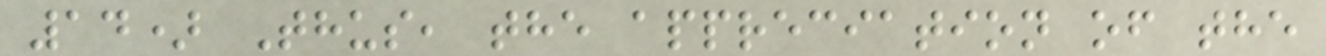14) Thus, the appreciation of the
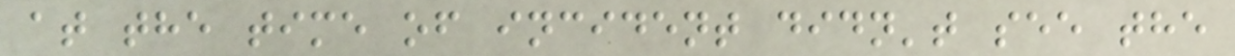at the time of incident didn't see the
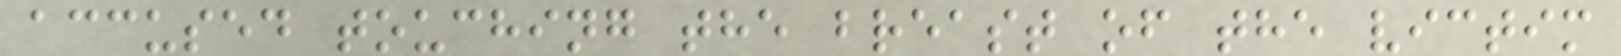accused touching the breast of the victim
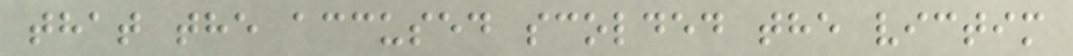that the accused scolded the victim
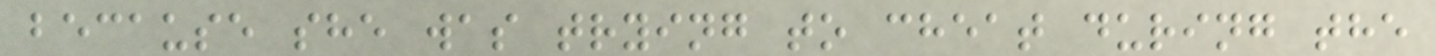because she was trying to cheat during the
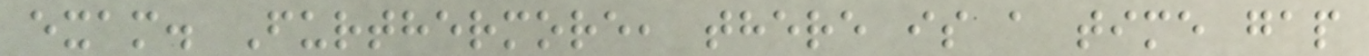exam. Furthermore, there is a time gap
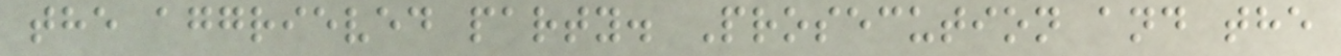the aggrieved party. Prosecution and the
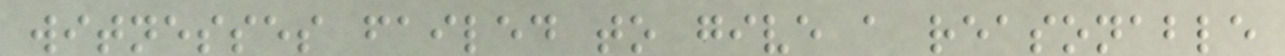witnesses failed to give a reasonable
